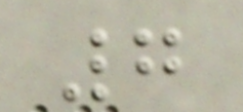7
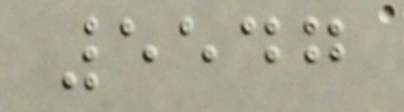5547
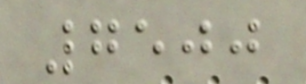7500
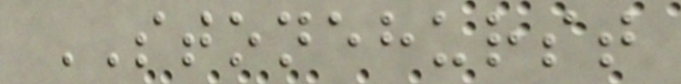STONEHURST
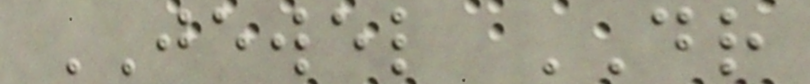JEWEL DR
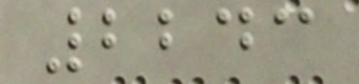2243
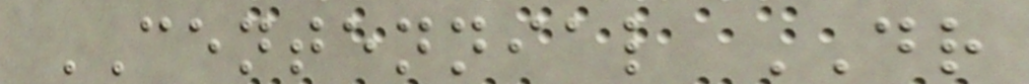CENTENNIAL DR
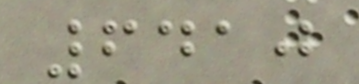6410
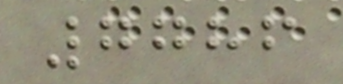7786
